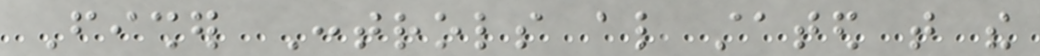Fisher Controls also stated that the
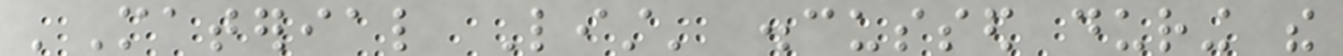'Material List' discussed during the
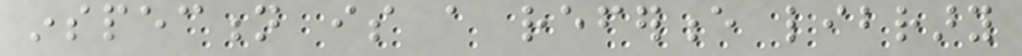inspection is a reference library
